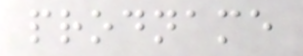prodname
